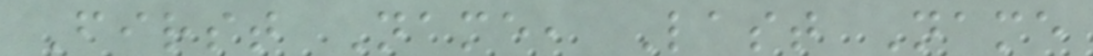First Name, Last Name
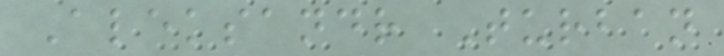Aleksandr Turban
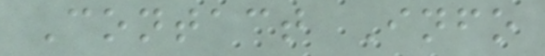Contact Info
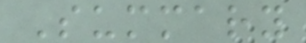Summary
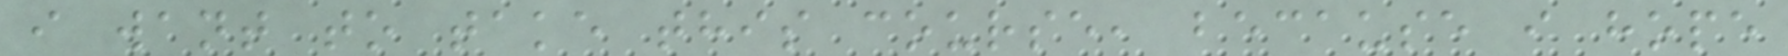i want to take this course, because i hope
